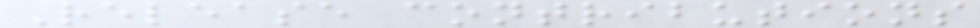Release contributions
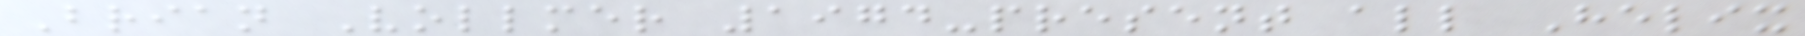Brian Vollmer 1974-present all Helix
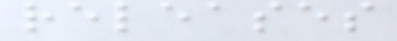releases
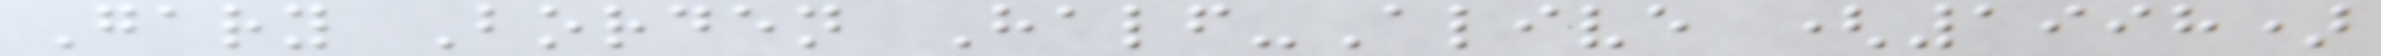Gary Borden Half-Alive (1998)
